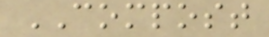COMPOST
